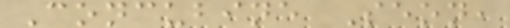Concubine Seon,
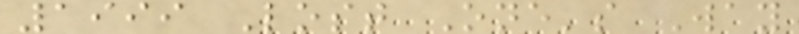1999 Lost One's Way
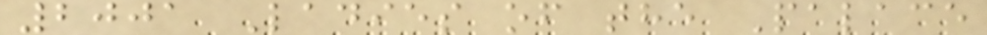2001 Ladies of the Palace
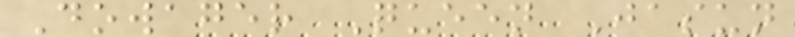Dowager Queen Jasun
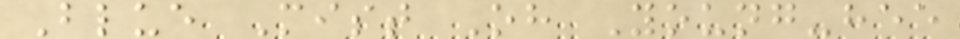Blue Mist Oh Young-hee
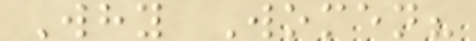Why Women?
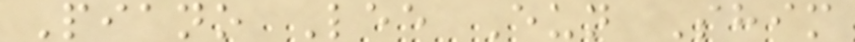Piano Lee Eun Shim
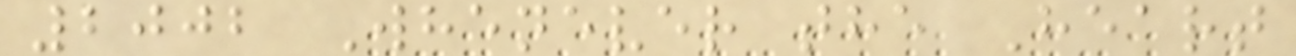2002 Whenever the Heart
